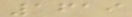1619
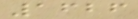1626
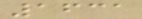1631
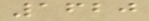1620
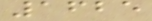1625
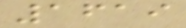1619
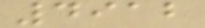4912
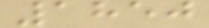1850
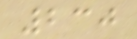230
